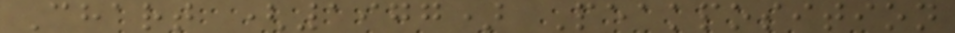Chart (1977) Peakposition
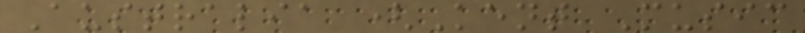Australia (Kent Music
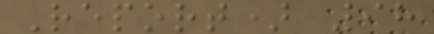Report) 98
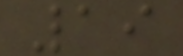19
